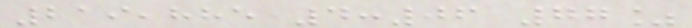219,885 4:06 77%
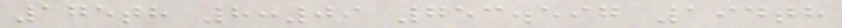175th 8:09 753.597 194th
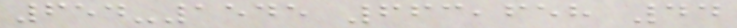654-1545 663,658 44
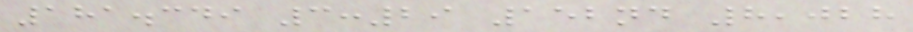181.349 3:29 152nd 8,028
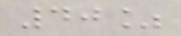40%
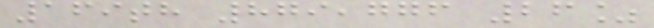169th 879,776 26%
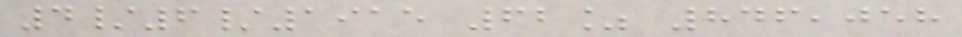4/6/1915 62% 846,058
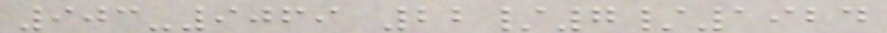903-9069 22/7/1924
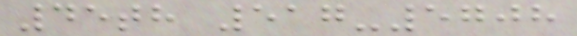45th 517-5708
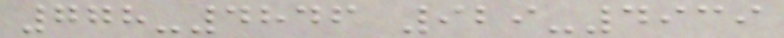778-4846 929-4939
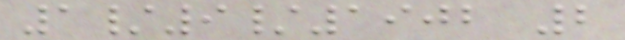1/9/1902 2
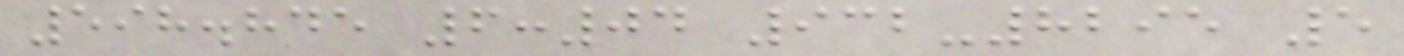598.845 6:04 932-8295 5
